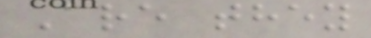Are they
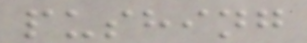pushing
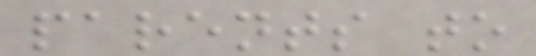parents to
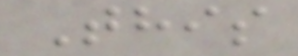This
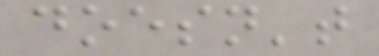doesn't
